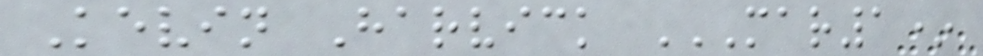Kevin Harvick MAR1*
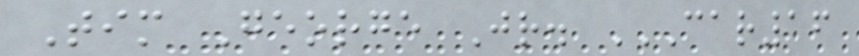Tim George Jr. CAR16
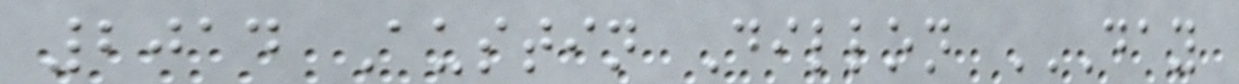2014 Austin Dillon DAY
